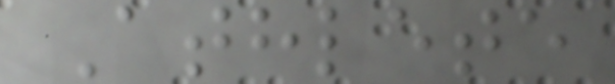Athlete
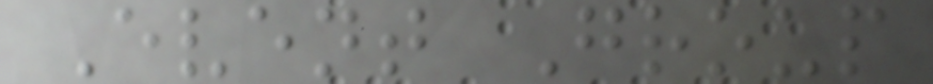Event Group
